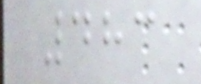483
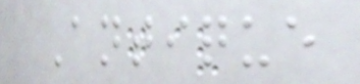Antique
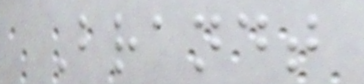Brandt
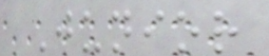Junior
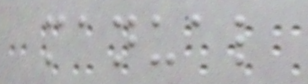manual
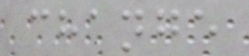change
